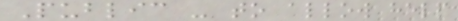Public - to allow help
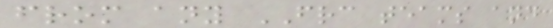from any FRC teams and
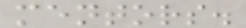mentors.
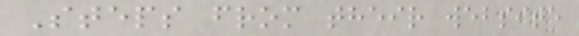Steps from their website
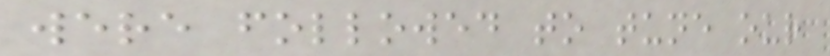were followed to tune our
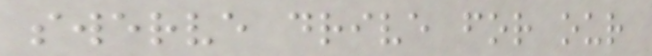swerve drive for our
